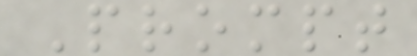Prompt
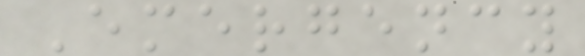Emergency
